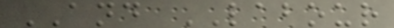AND LABOUR
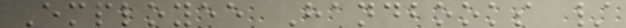Employee Handbooks /
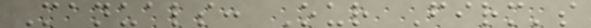Manuals: Our Firm's
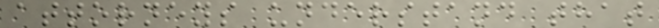attorneys understand that
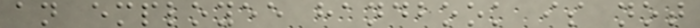an employee handbook is not
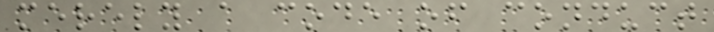merely a code of conduct
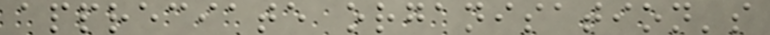appreciate organisation's
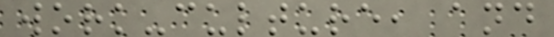work-culture, and
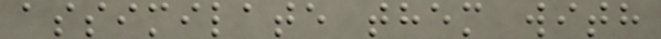assimilate them with
